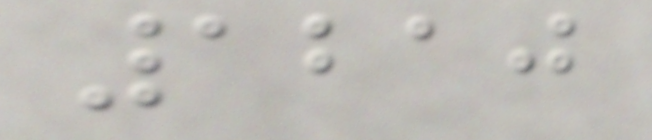1210
